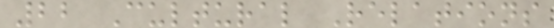22 Cultural Relations
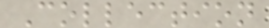Collection
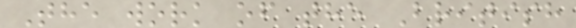The work of the British
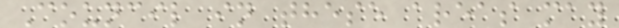Council in these areas may
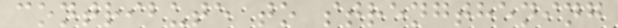contribute to strengthening
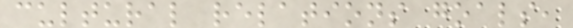cultural relations goals,
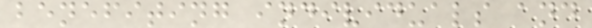benefiting individuals and
